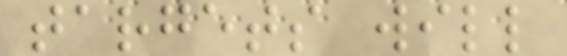targets will
